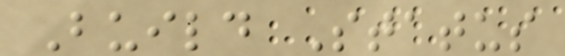Build Status
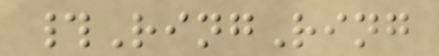#RingRing
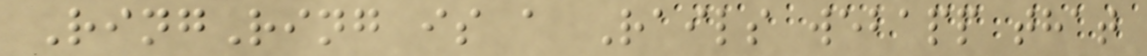RingRing is a Rails webapp that
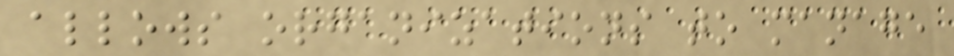allows organizations to manage
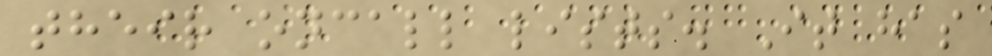their oncall lists. It has
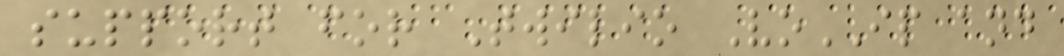support for Twilio VoIP and
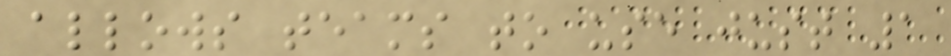allows teams to use just 1
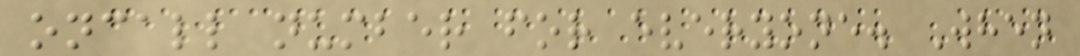oncall number for everyone. When
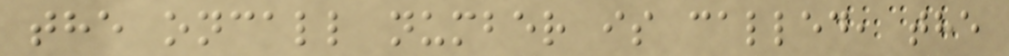the oncall number is called, the
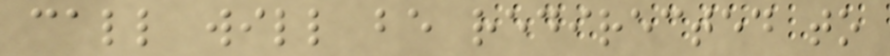call will be redirected to
